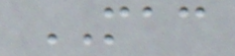MAC
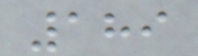189
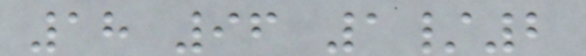18 96 1/2
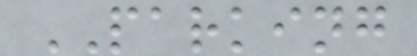PARKING
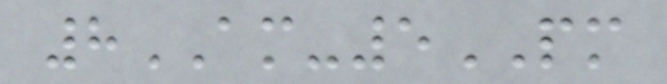8AM-5PM
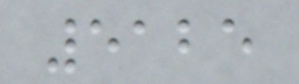5125
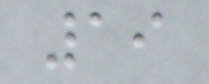19
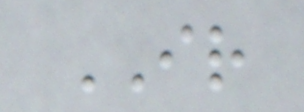IR
